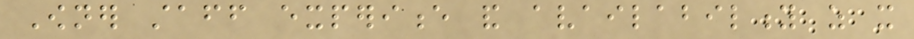Owner staff experience and availability as it
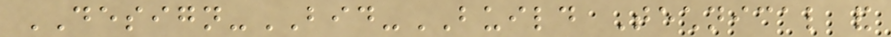DESIGN-BID-BUILD Technical and
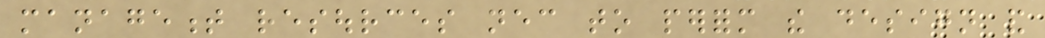management resources necessary to perform the design and
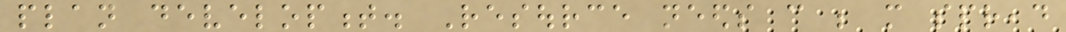plan development. Resource needs can be more spread
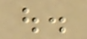out.
